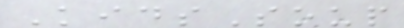KidsSoup
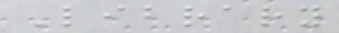Library
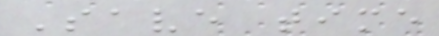Save time
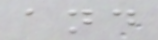and
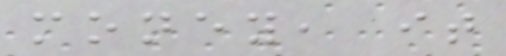money, it
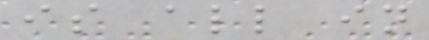is all in
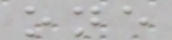one
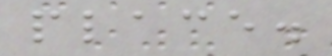place.
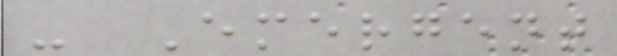- Emergent
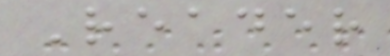Reader
